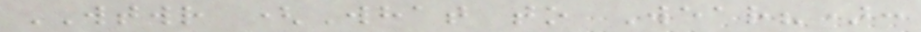WTWR (What to Wear?):
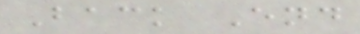Back End
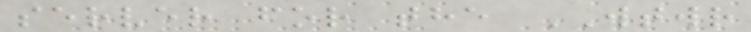server for the WTWR
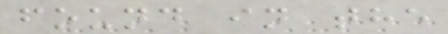found in the
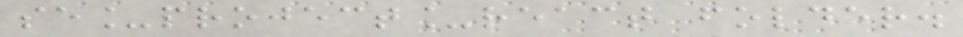se_project_react folder.
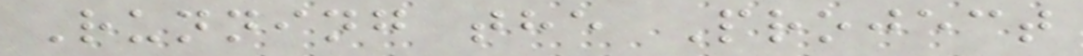Running the Project
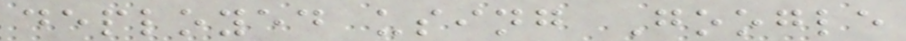deployed using Google
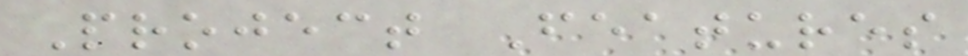Project Features
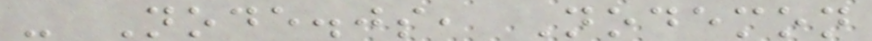- Node.js, Nodemon
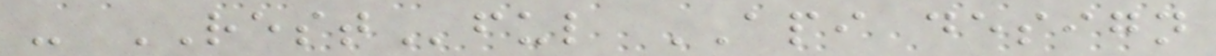- RESTful API design
